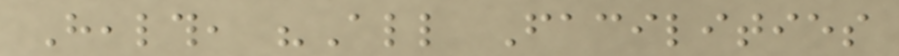Health, "All Facilities
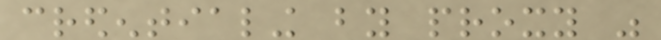credentialing by proxy was
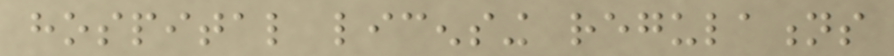hospital licensing regulations
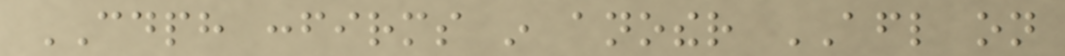CDPH confirms in another AFL on
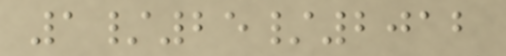1/25/2012
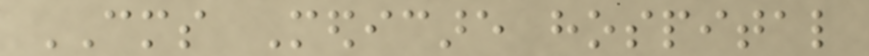CMS Medicare hospital
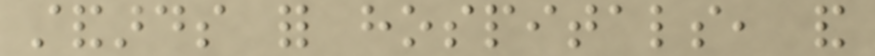standards for hospitals, and
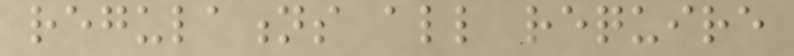regulations all require
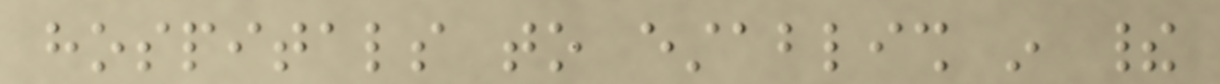hospitals to establish in their
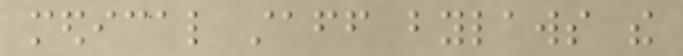medical staff bylaws the
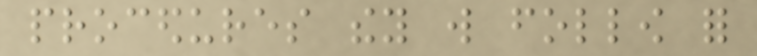procedures they will follow for
